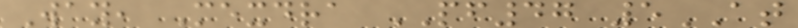Way, Mexdra PF47 5AT
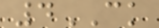4CK
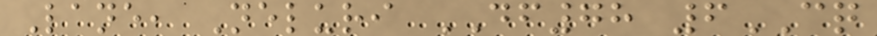Lane, Neluri DF78 6CQ
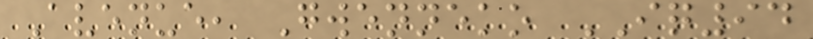Avenue, Gwenneko IQ94
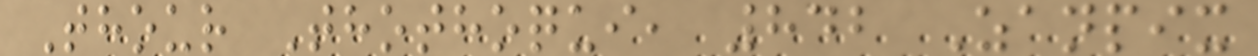Thour Thothoqui, 842 Zanpix
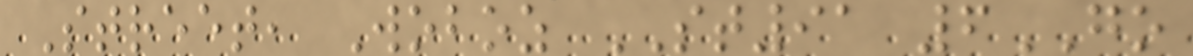Street, Woboz ST91 6GO
